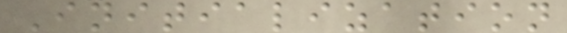Initialization
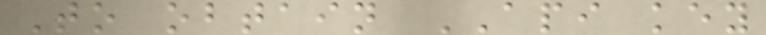To obtain API key
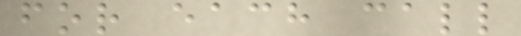for each call
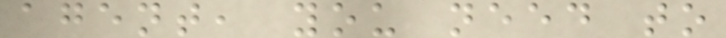agent, you need to
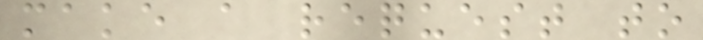make a request to
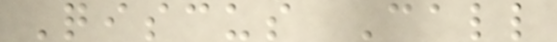Qiscus Call
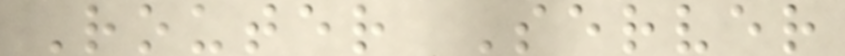Router Server
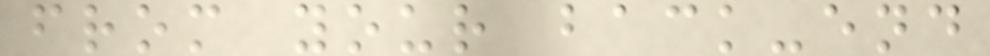from your back-end
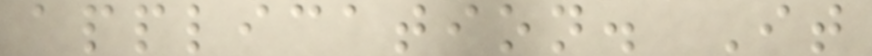application. It
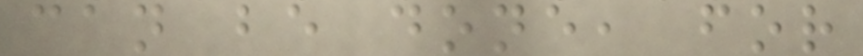can be done, for
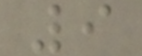9
